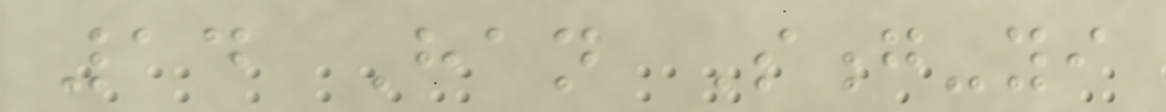14 Han Song-yi
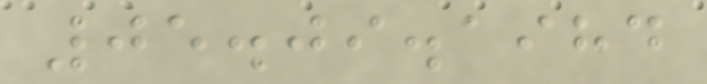05.09.1984
